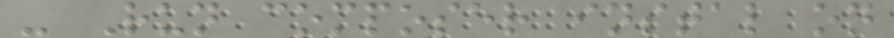- Run composer instal on
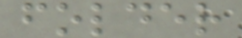folder
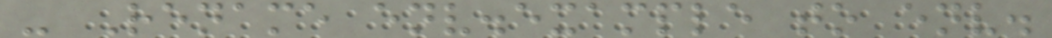- Rename env.example to env.
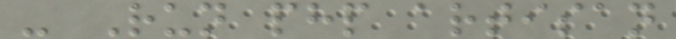- Run php artisan
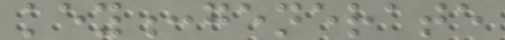key:generate
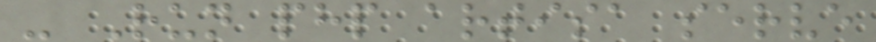- Run php artisa serve
